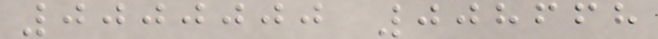0000000 008668
